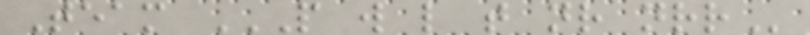Team P W L T NR NRR
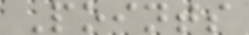Points
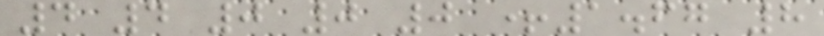4 4 0 0 0 +1.67 8
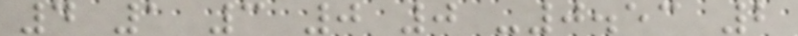4 1 3 0 0 -0.53 2
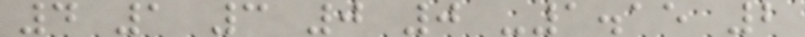4 1 3 0 0 -1.15 2
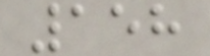158
